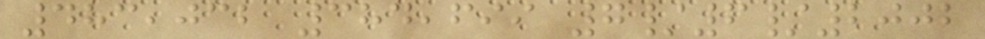483,032 384,699 7/6/2002
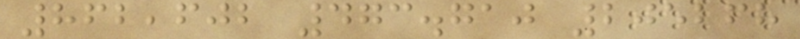862,602 473.710 205268
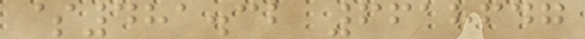$481.32 6618647
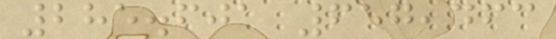285.601 657,463
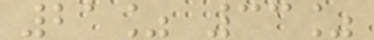21% 33%
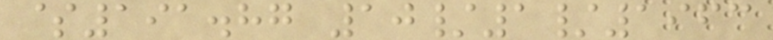$191.87 10/1/1963
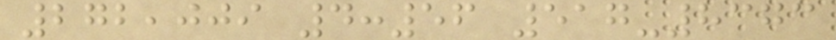272,009 4:56 517-8373
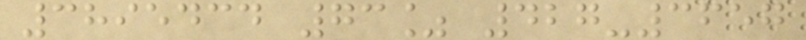3895434 73% 427-3657
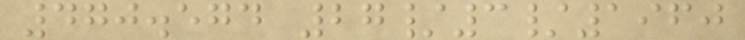470.574 27/3/1960
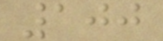100
